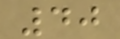40
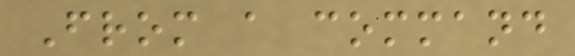From a command
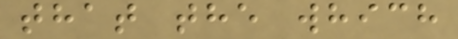that the which
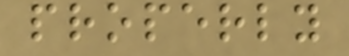properly
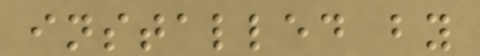installed by
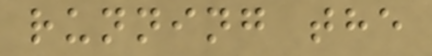running the
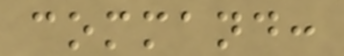command:
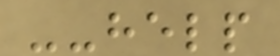--help
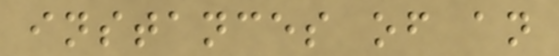instances of an
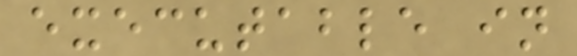executable in
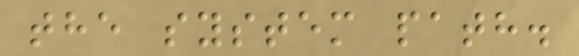the system path.
